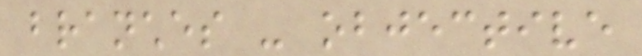branches - objective
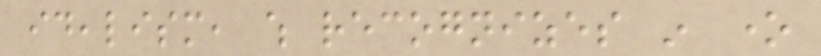idealism, which recognizes in one
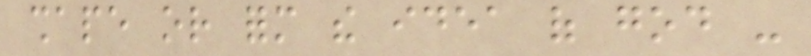shape or form the idea of god -
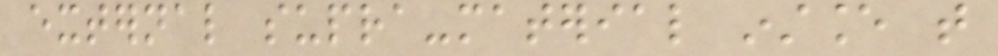external supra-material instance that
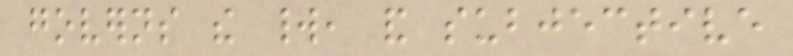governs the world, and subjective
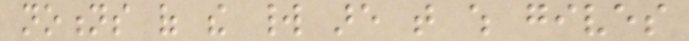notions of the world are that which gives
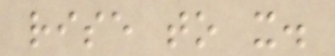rise to it.
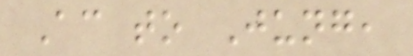According to Jung,
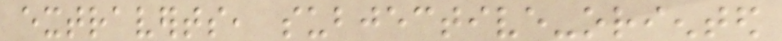extraverts, subjective-oriented
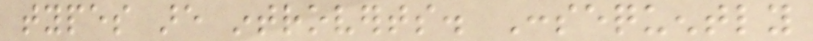types are introverts. Consequently
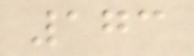173
